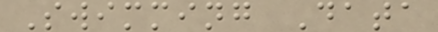Swimming Data
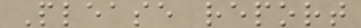Please report
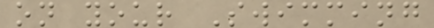on your Swimming
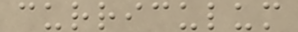curriculum
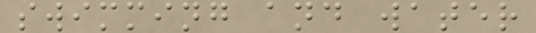swimming and water
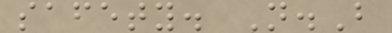safety. N.B
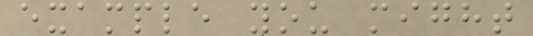example you might
